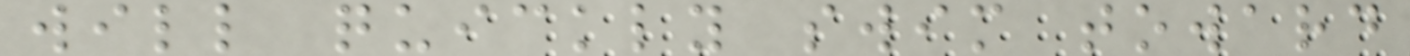will quickly swim toward
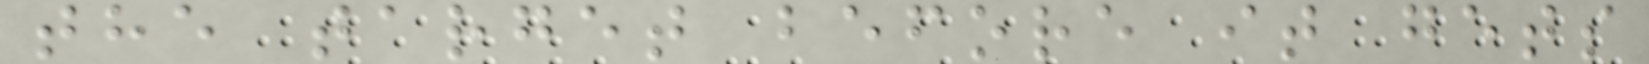the target before it gets
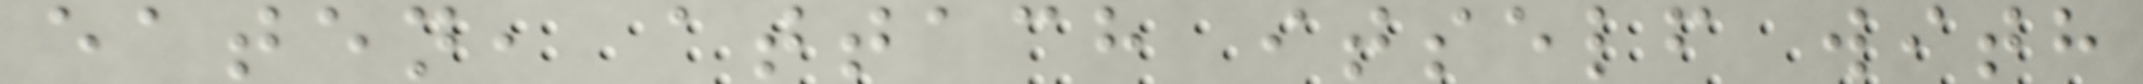eaten, attach itself with
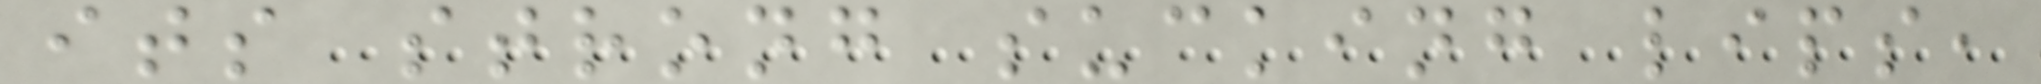its strong sucking lips,
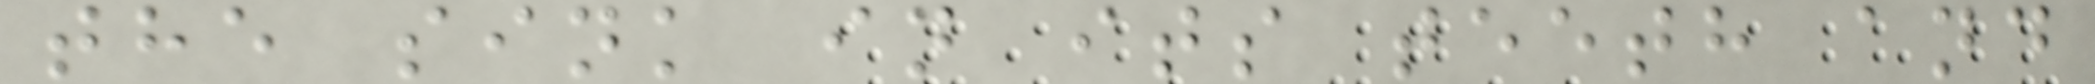the sink in its teeth and
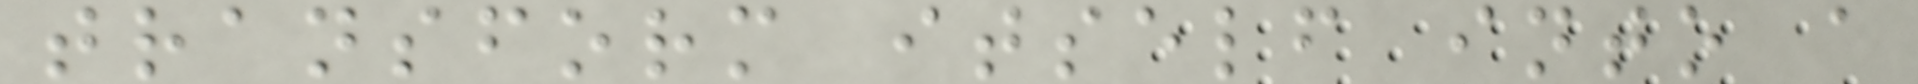transform itself into a
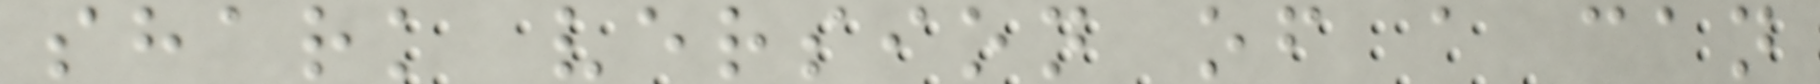shark version of a can
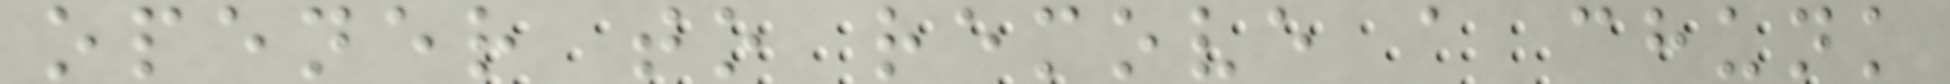opener to remove a chunk
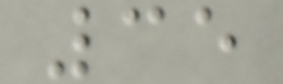35
